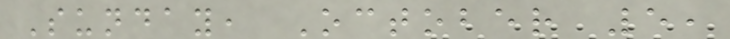Sunday, October 5,
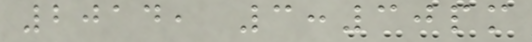2014, 3:30pm
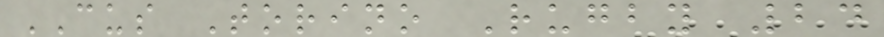CUS Torino Rugby 24
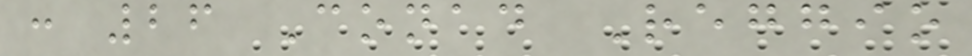: 26 Conad Reggio
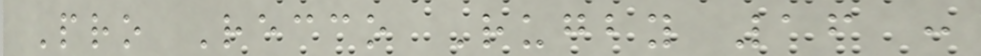Pro Recco Rugby 16 :
